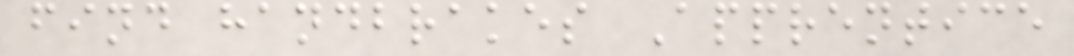find handbrakes Apprentice
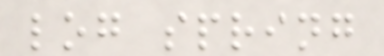log spring
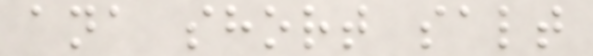ana short salt
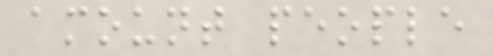amount people
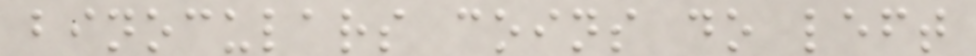binoculars coins do left
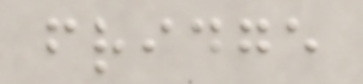fridge
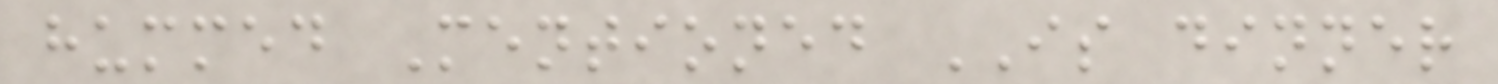hummed Mentioned IS dinner
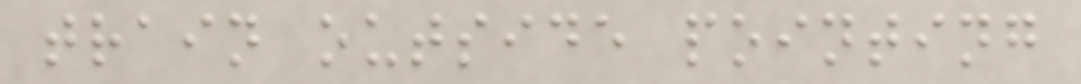train outside pointing
